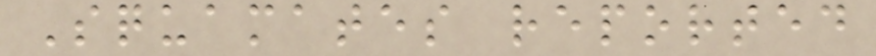Squamates reported
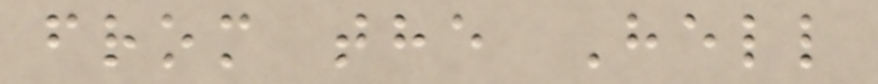from the Hell
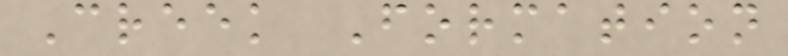Creek Formation
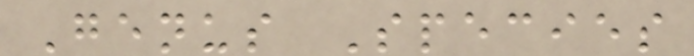Genus Species
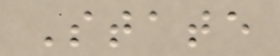State
